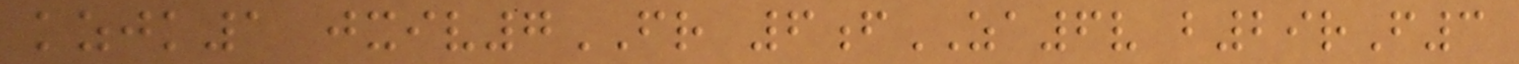kzjk1 jxiv7FR 6fZA6v b29rF3
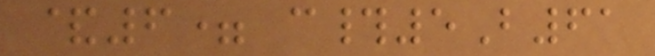&6= c#5B61
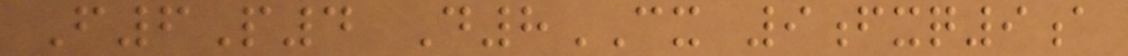F6P4 D8CX 9fxq9a
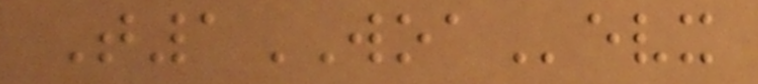T1WOAevx
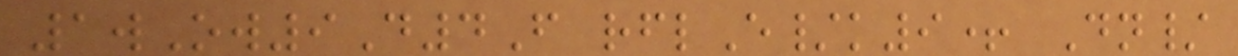1wOw9D4F rflE/k9+ Dn/
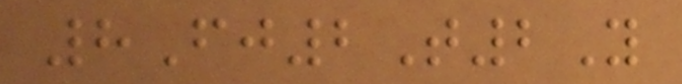8Fj2T2Y
